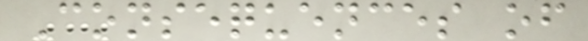Consequences of
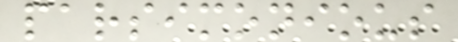parsimonious
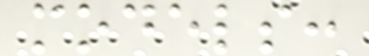models:
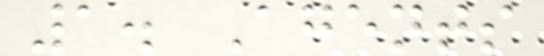1. Agents
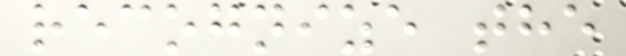recognize the
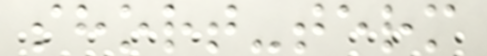short-term
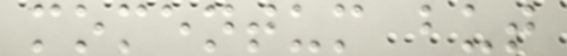momentum but
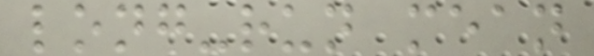long-run mean
